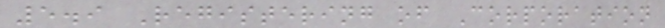5.9 Registering of Corporation
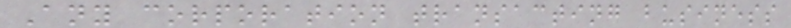Any corporation transacting business
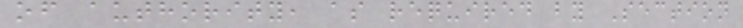of authority, as required by Section
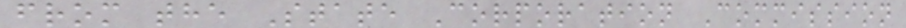from the State Corporation Commission
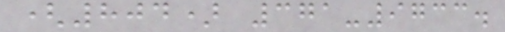(804) 371-9733.
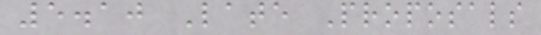5.10 Late Proposals
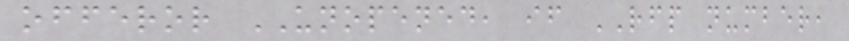offeror UNOPENED, if RFP number,
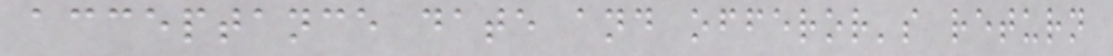acceptance date and offeror's return
